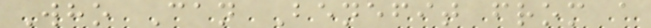Who Can Benefit from a
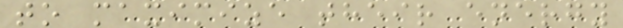to maximize their energy
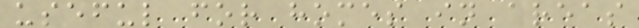useful for homes in areas
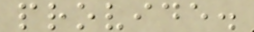provide.
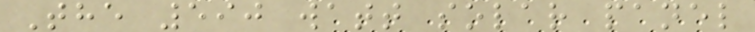The 590 watt solar panel
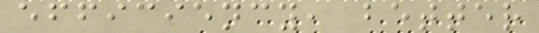efficiency, better
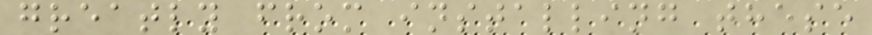greatly from installing these
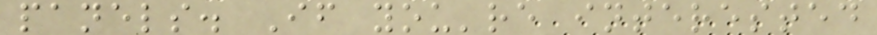panels. If you're interested
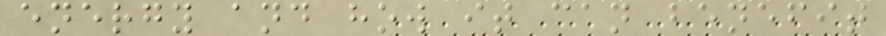energy and how it can benefit
